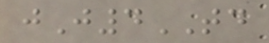jJ4TD
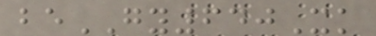beGY640Xk
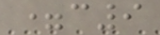=c9
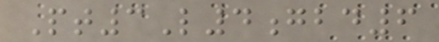Pt3L4gbd6
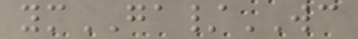ymGA/WC
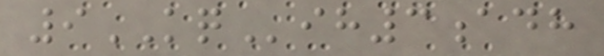9KQih3adh
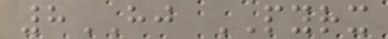8HJ PYRX
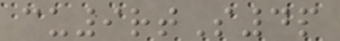cu9rtS4p
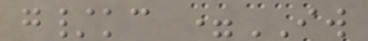g/kc =IW
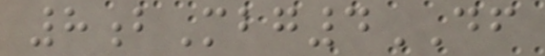8bMbg4DF
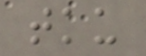tku
